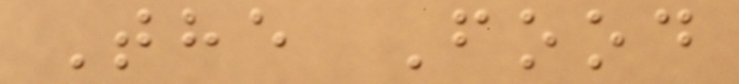The Food
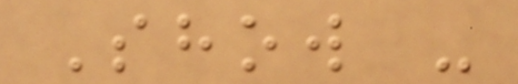Show -
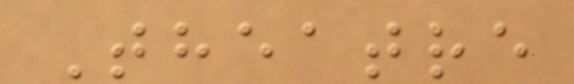Theatre
